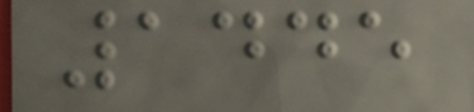1445
